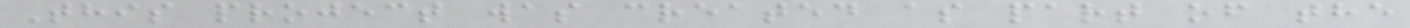This project was created as part of the
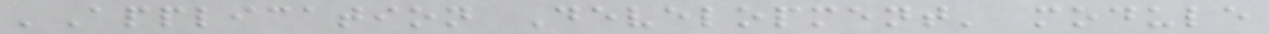'Application Development' module
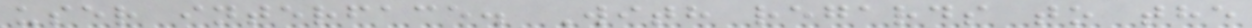user interface. With regards to the
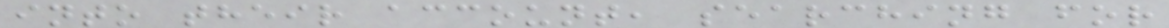into their account, searching for
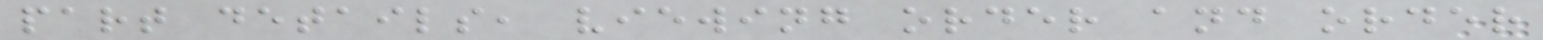part details, viewing order and order
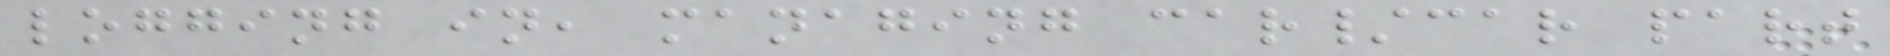logging in, managing car/car part
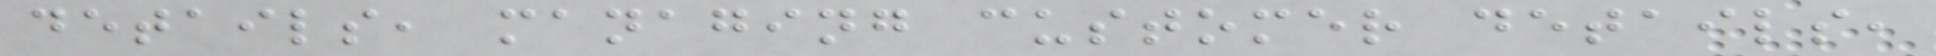details, managing customer details,
